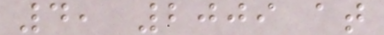4, 2009 at
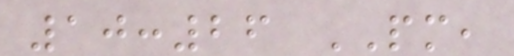10:26 PM,
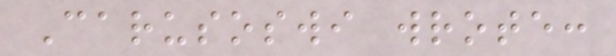Carusoswi wrote:
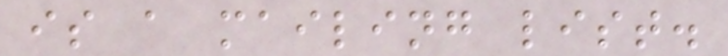is a mailing list.
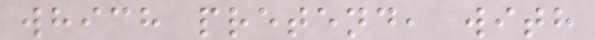which pretend, with
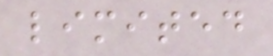limited
